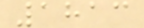1813
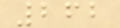262
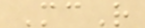McR
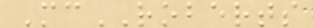McROBERTS
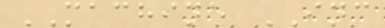MACHINE INC
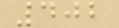402
